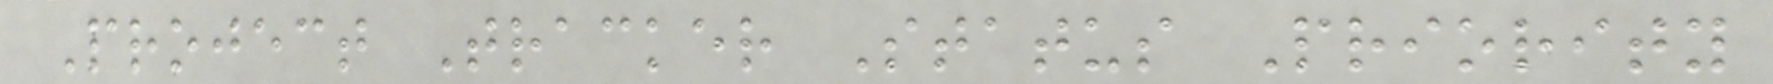Project Tracker Status Priority
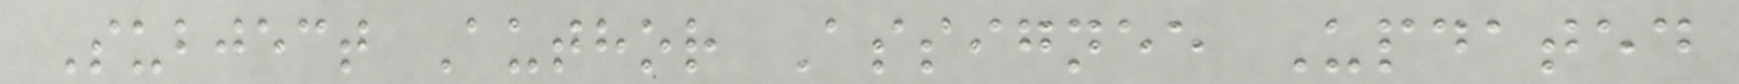Subject Author Assignee Updated
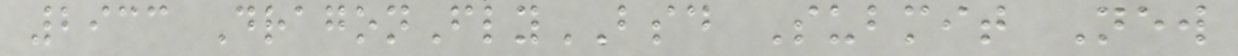2933 DragonFlyBSD Submit New
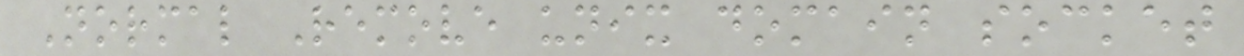Normal Remove unix domain socket
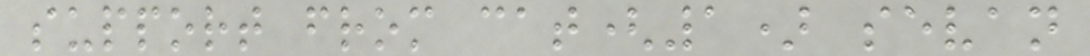support from cat(1) sevan
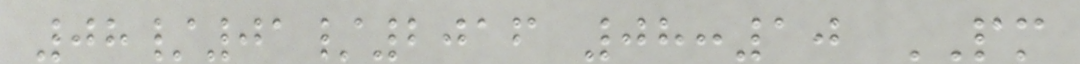08/01/2016 08:10 PM
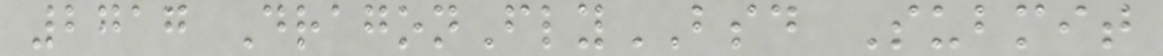2717 DragonFlyBSD Submit
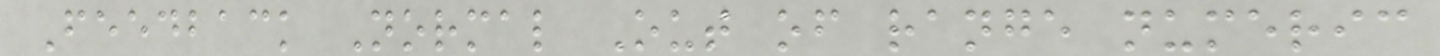Feedback Normal Out of range numeric
